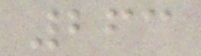263
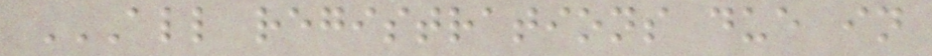ALL REGISTRATIONS DUE IN
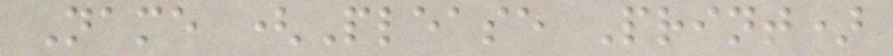Name (Please Print)
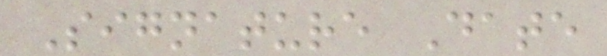Signature Date
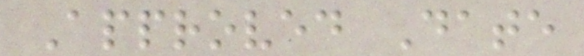Approved Date
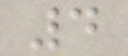4
